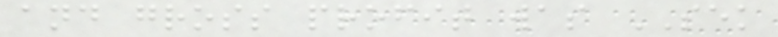and gross profit was SEK
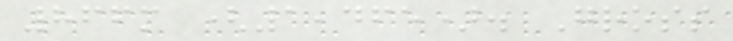866m (1,465). Gross
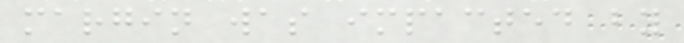margin was impacted by
